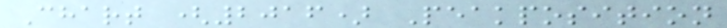Chart (2016) Peakposition
